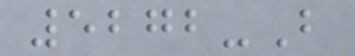5272-B
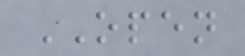OPEN
